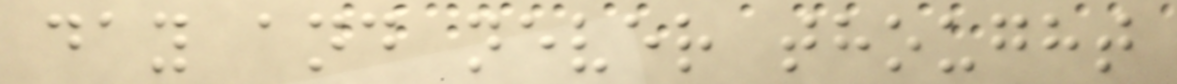day and never thought
